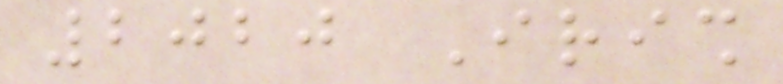2020 Irish
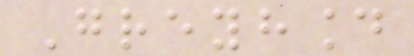Greyhound
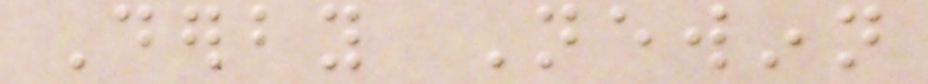Derby Newinn
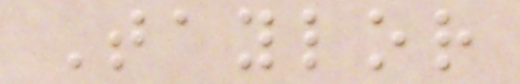Taylor
